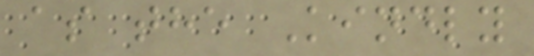as the Kindly
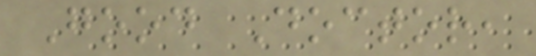Good Doctor,
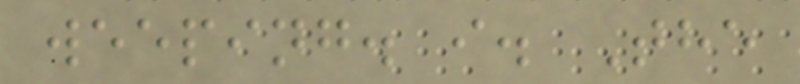weeping. i. The
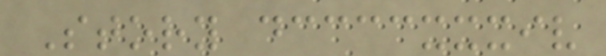Story dccccxxxiv
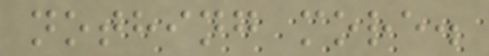nothing more.
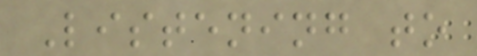Listening to
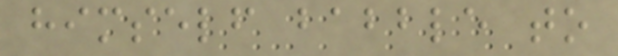himself babble to
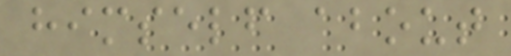himself about
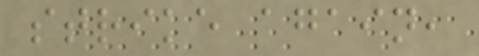strike again,
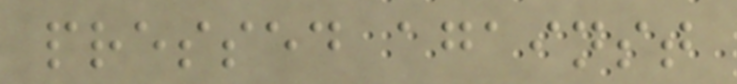pressed against
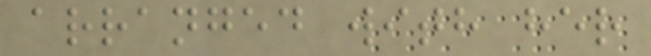arranged with her
